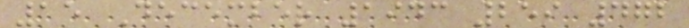15 December 1943 259 472
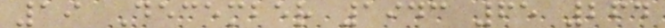19 December 1943 65 264
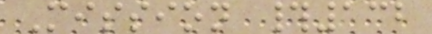Mission #132
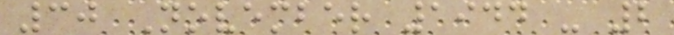30 November 1944 - 2
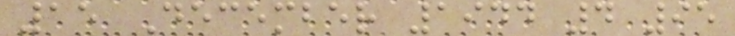15 December 1944 4 95
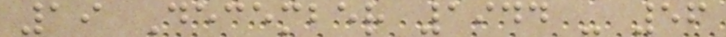19 December 1944 - 56
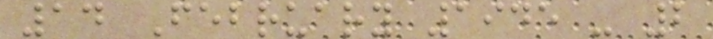14 February 1945 - 2
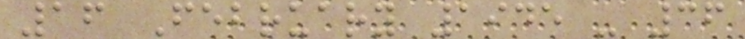16 February 1945 - 36
